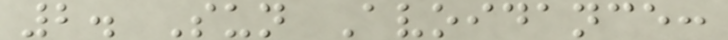2. Sun Avoidance:
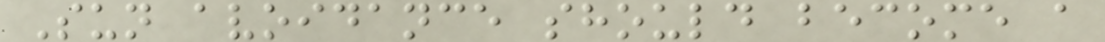Sun avoidance should become a
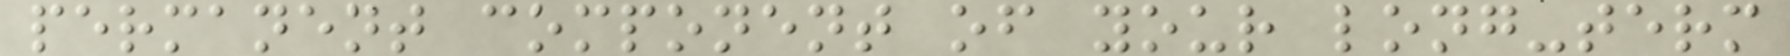permanent component of your long-term
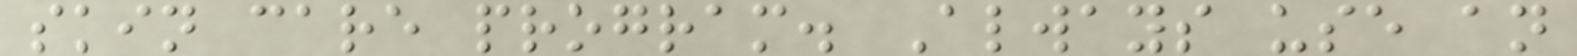skin care program. Always use an
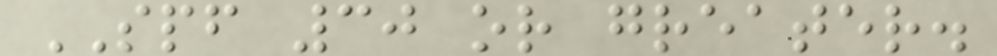SPF 30 or greater.
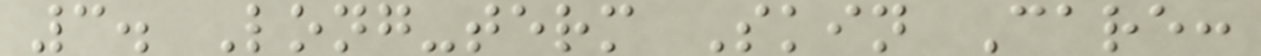3. Long-term Skin Care:
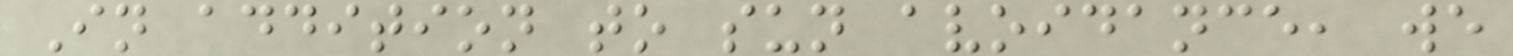In addition to sun avoidance, we
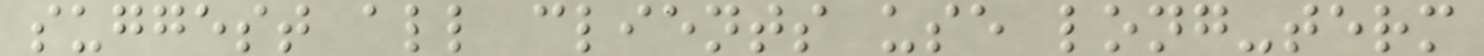suggest all clients use long-term
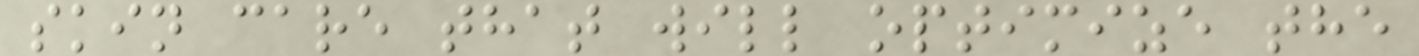skin care that will optimize the
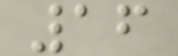16
